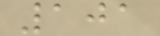101
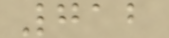712
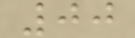00
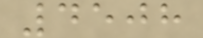4508
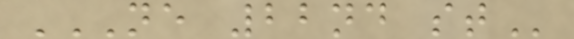NE 22ND ST
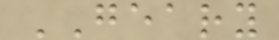GEARY
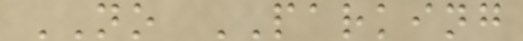NO PARKING
